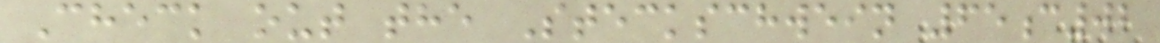Check out the Steckschwein 65c02
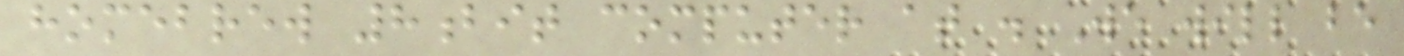homebrew 8bit computer at . We will be
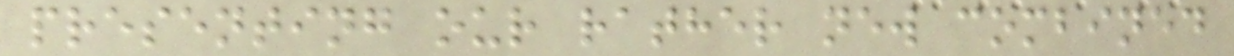presenting our rather new combined
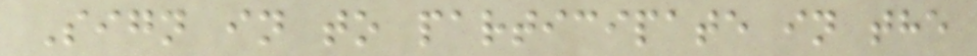Sign in to participate in the
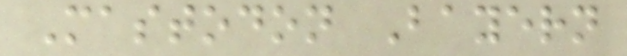Mastodon Bayern
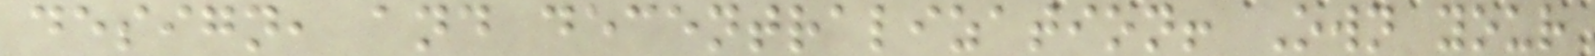design, and decentralization! Own your
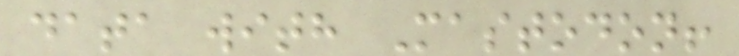data with Mastodon!
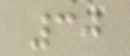30
